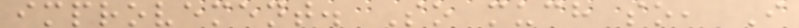improvement. So much so, I
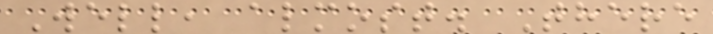Well, almost. There
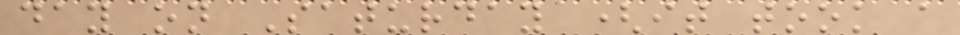day on Saturday (it took a
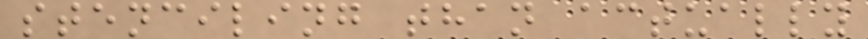stenciling than actually
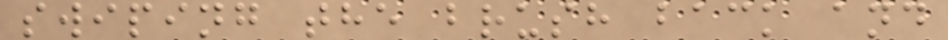swiping the brush back and
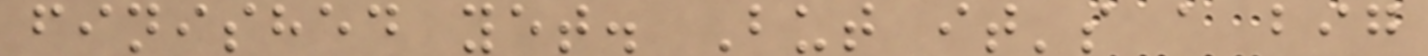finished yet. But it's a big
